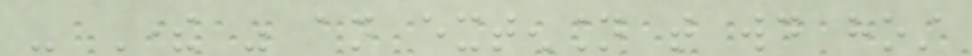- There was an extension that would host
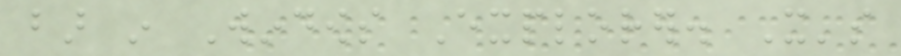bar in Windows Explorer. It's
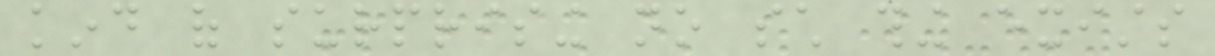kind of surprising no such thing exists
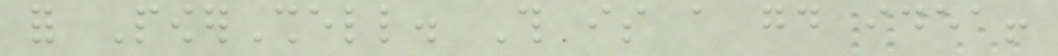for PowerShell. This is a good idea!
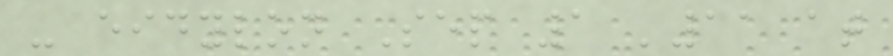- eidylon Sep 1 '11 at
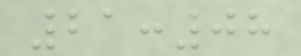21:08
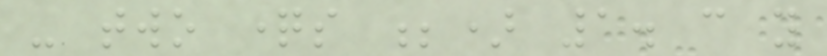- two questions ;) 1. can you
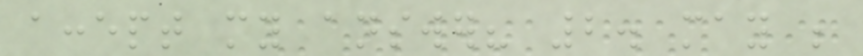accept my answer? 2. may be
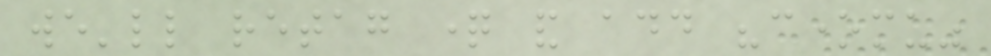we'll retag question and add "conemu"
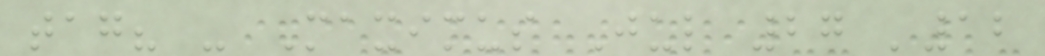tag? - Maximus Jul 27 '12
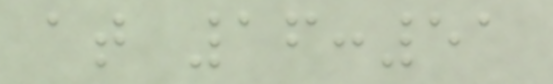at 16:51
